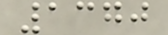1370
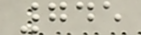745
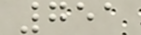751
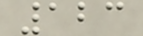123
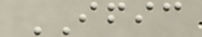IFIC
